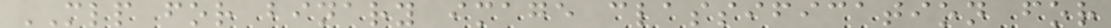MLP for binary image classification for
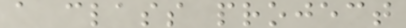a class project
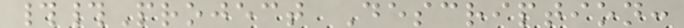##Project Description:
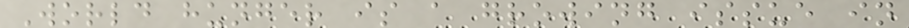World hunger is a growing issue in
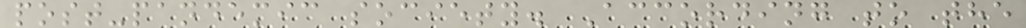post-pandemic society. According to the
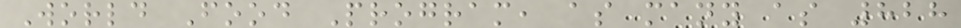World Food Program, as many as 828
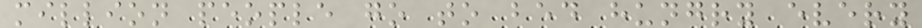million people go to bed hungry every
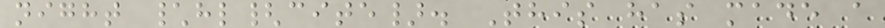night \hl{cite}. This has made a
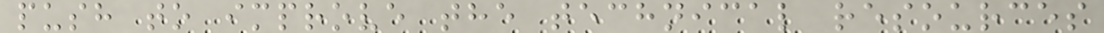push to improve the technical resources
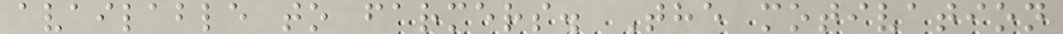available to farmers. The motivation
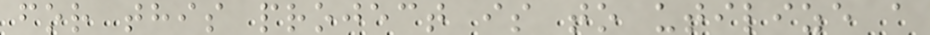for this project is to utilize a
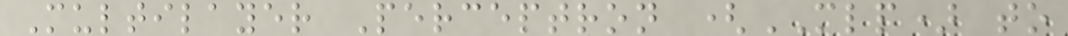Multilayer Perceptron (MLP) to
